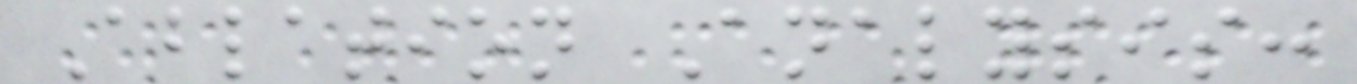Ablation Analysis:
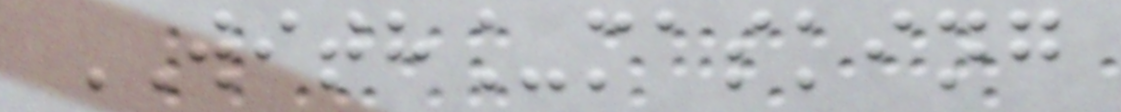WITH_masking
